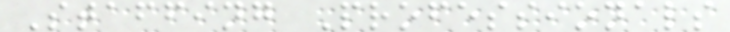Staffing Professionals
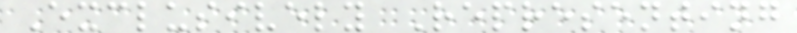Exclusively Representing
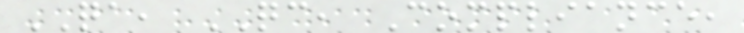QA, QC, Compliance,
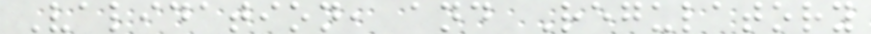Validation, and Regulatory
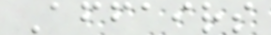Affairs
